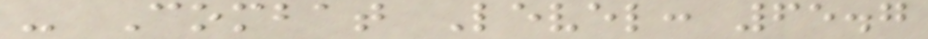- Combat Level: 65.7
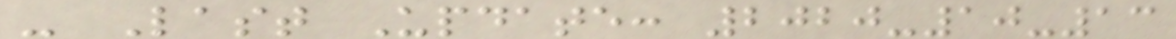- Last Update: 2020-10-13
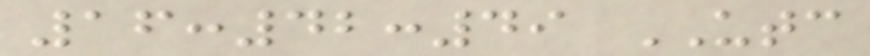16:42:49 UTC
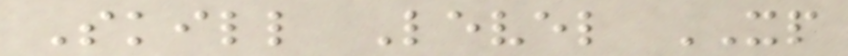Skill Level XP
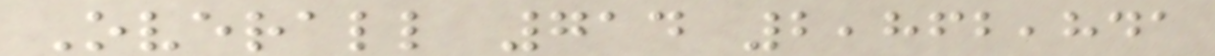Overall 714 2,862,841
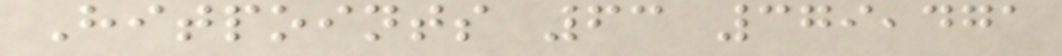Hitpoints 63 379,471
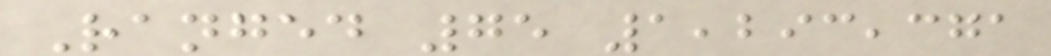Ranged 75 1,293,371
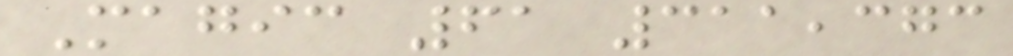Magic 61 311,373
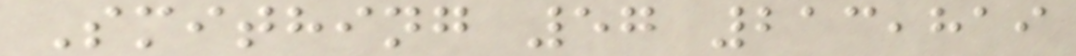Smithing 57 213,819
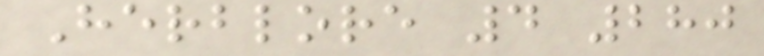Herblore 4 280
